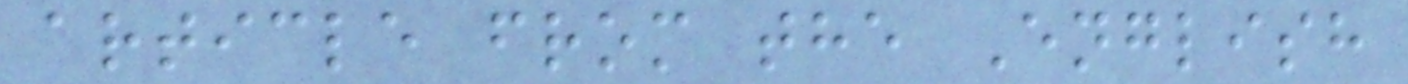article from the English
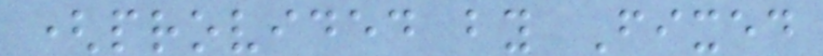(provided by Fixed
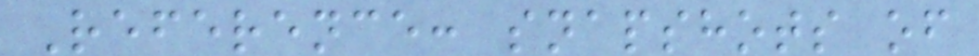Reference: snapshots of
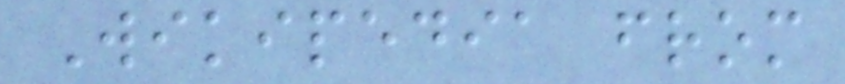Wikipedia from
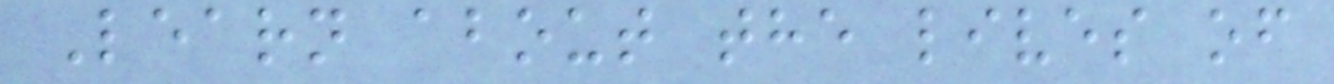Learn about the lives of
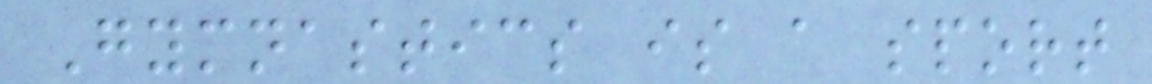Gymnastics is a sport
